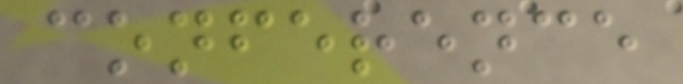conference
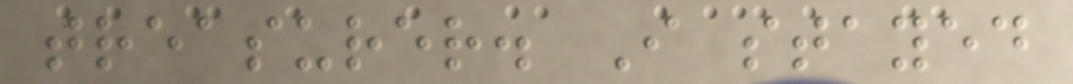treasurer. I stayed
